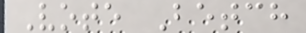Vote Betch
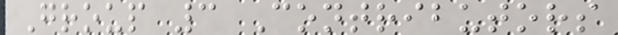Group 3 Contributors
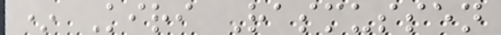* Kiri Rasmussen
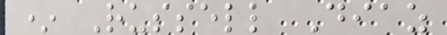* Russell Diaz
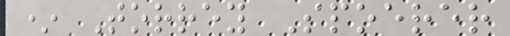* Torrey Spoerer
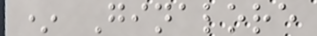* Ginalore
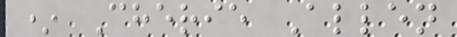* Cherie Allen
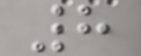8
